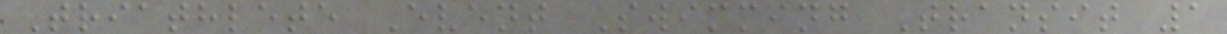Triathlete Event Swimming Transit 1
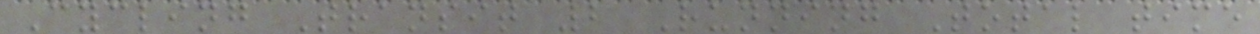Cycling Transit 2 Running Total time
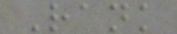Rank
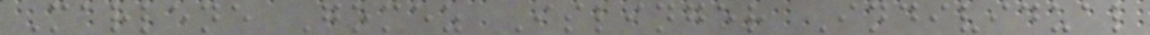Marlene Gomez Islinger Individual
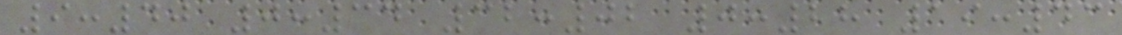9:40 0:34 32:02 0:28 19:43
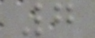7
